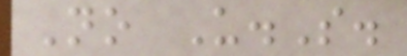No U.S.
